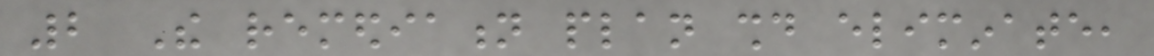2 The remediation plan should eliminate,
